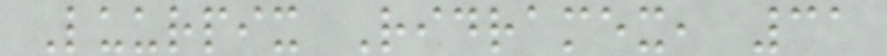Luurpix Ridramex, 31
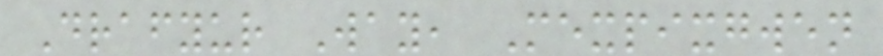Drafyur Way, Mexpixgwen
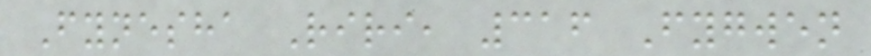Fynesha Riri, 316 Fygwen
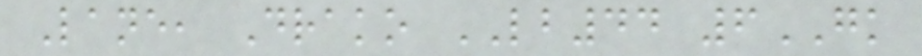Lane, Drako LB44 6GK
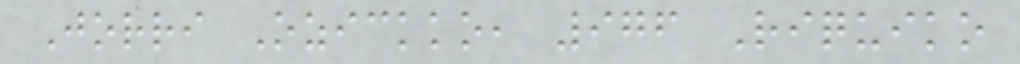Jorri Ozickko, 976 Riquiko
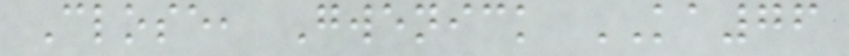Close, Gwenick KA76
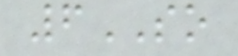6SO
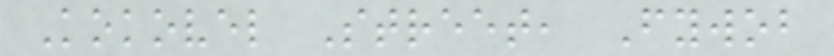Kokovel Street, Fywob
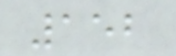152
